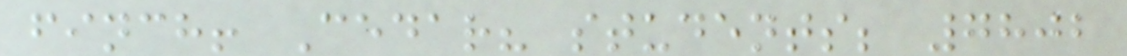finch! Cedar? students; 7802
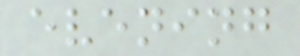evening
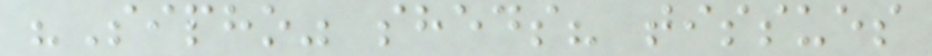"Sipho" sheds? tissues
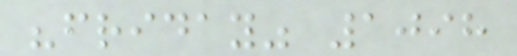"friday" 1098
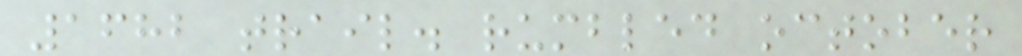1682 trail. rumbled october
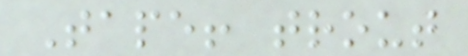Tape! trout
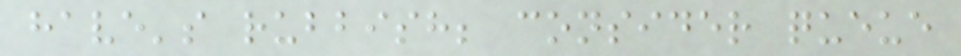have's rubbish; consider queue
